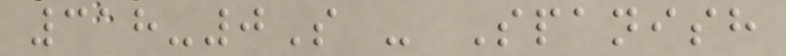318-0S - Spanish
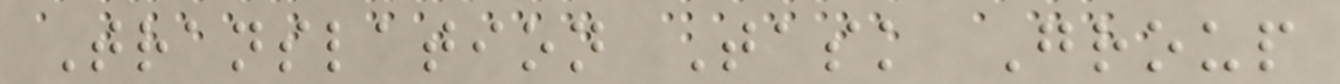Translation Task Group
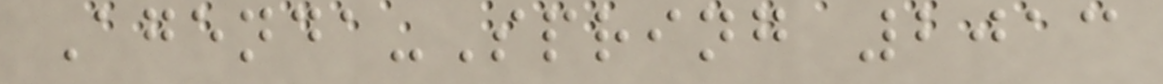Agenda-Spring 2013
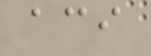aci
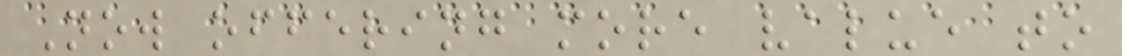Now offering more value to
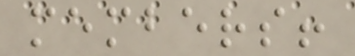members!
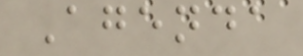Agenda
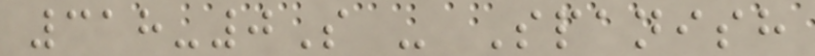318-0S - Spanish
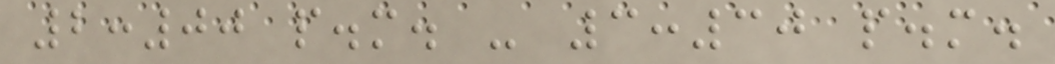2:00 p.m. - 3:30 p.m.
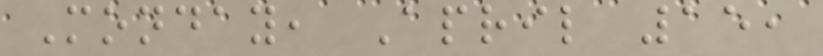Monday, April 15,
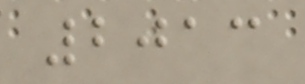2013
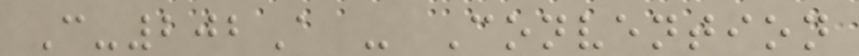C-202A - Convention
